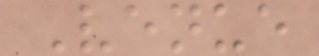Venue
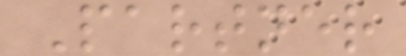Partner
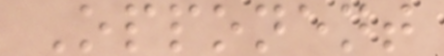Opponent
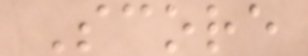Score
